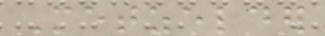Metzelder
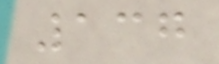137
